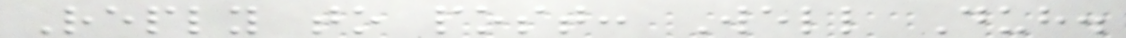Reply to post: Well Duh.
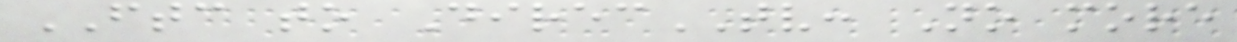FTC to DirecTV: No more
